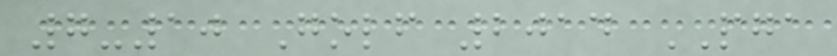7-10 Golf 2014 PGA
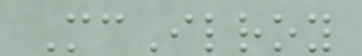McIlroy
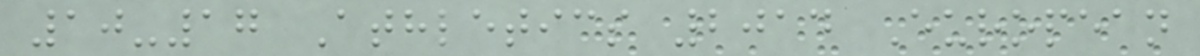10-17 Athletics 2014 European
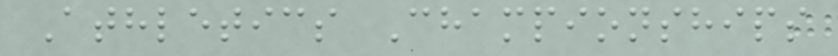Athletics Championships
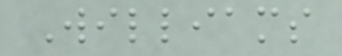Williams
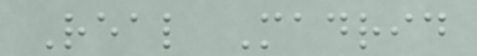Real Madrid
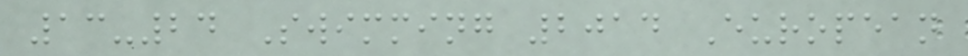13-24 Swimming 2014 European
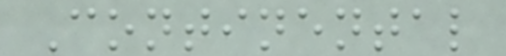Continental
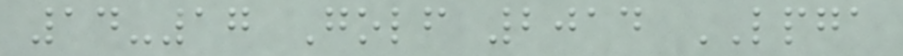14-17 Golf 2014 LPGA
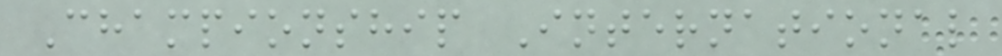Championship International
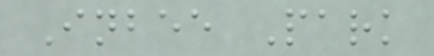Inbee Park
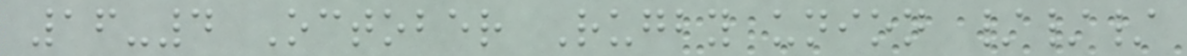16-4 October Rugby union ///
